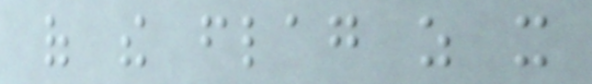of the flag as it
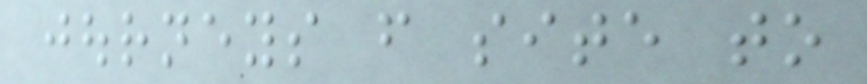journeys from site to
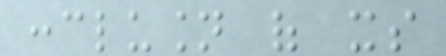conclusion of its
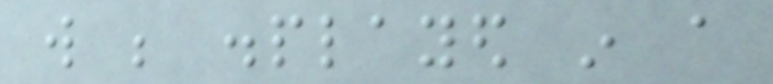will be displayed in a
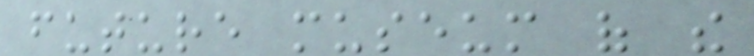future museum of the
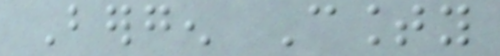Bergen County
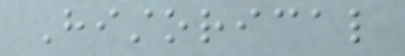Historical
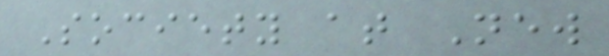Society at New
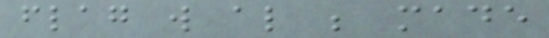flag will also be made
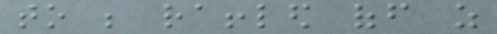to be raffled off as
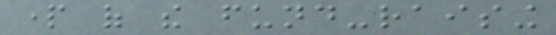part of the fund-raising
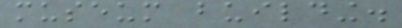museum building.
